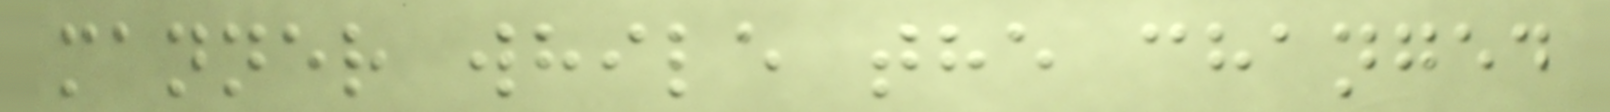manner while the changed
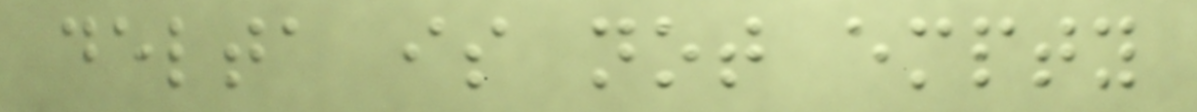delta is not empty
